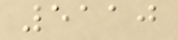5110
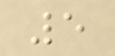5
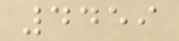4459
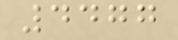4477
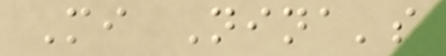Mi Nina's
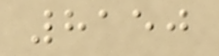8150
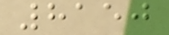8150
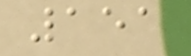151
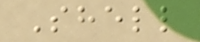Shell
